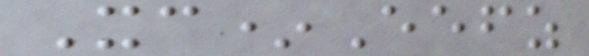Xc*Eefz
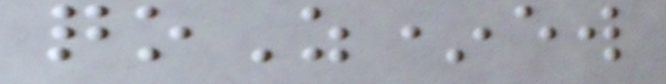qoZ*ew
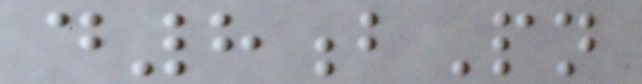d8bPn
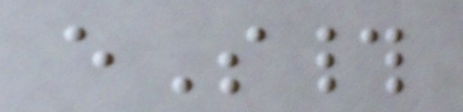eS#
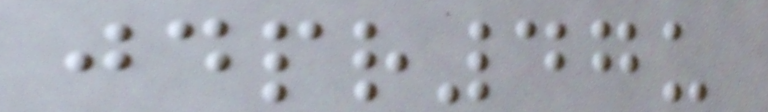jdpr47u
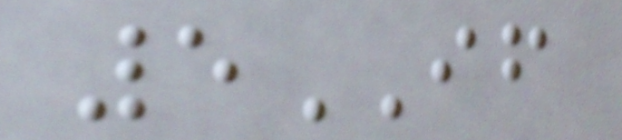5IF
